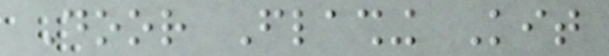Door Flashing Kit
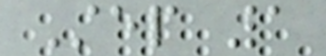Step 1
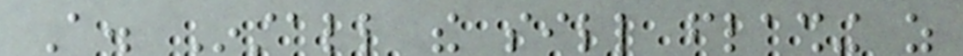A. Install the sill flashing as
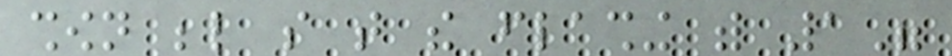shown below so that the flashing with 1"
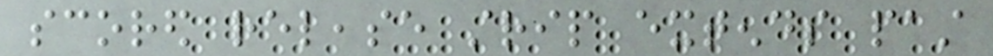scored release strip extends past
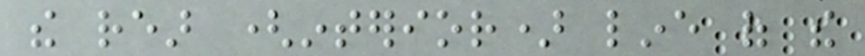the rear (interior) line of the
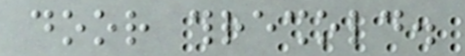door threshold.
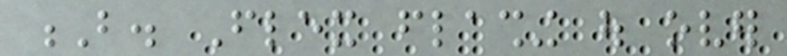B. Flex flashing out over
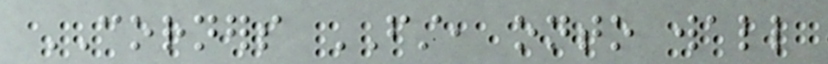CORNERS FIRST, onto wall
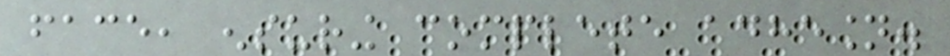face, ensuring complete adhesion.
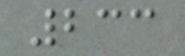233
